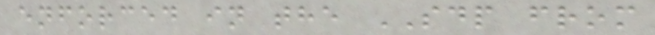enforced in the SDP from
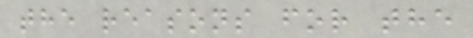the reasons for the
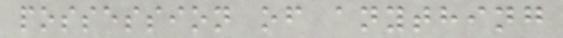possession of anything
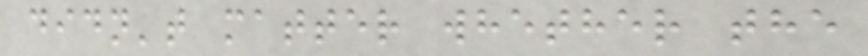didn't matter whether the
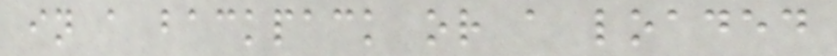in a backpack or a loaded
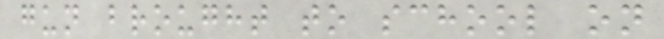gun brought to school on
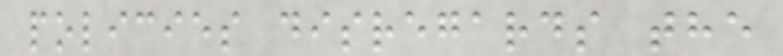policies disregards the
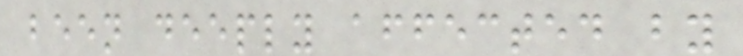been deeply affected by
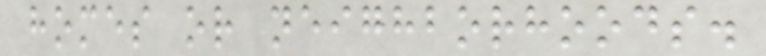homes or neighborhoods.
